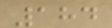184
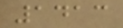1413
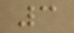3
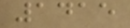1415
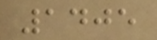1405
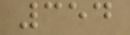354
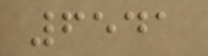6541
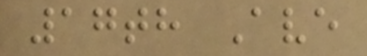17th Ave
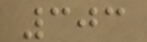303
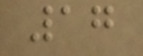17
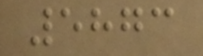5873
